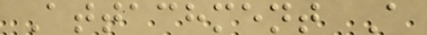Attachment A
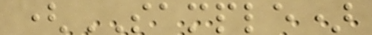(SAMPLE)
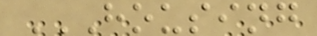HOUSING
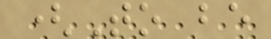(To be
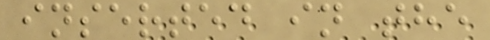inserted in the
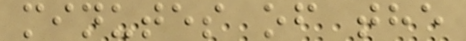minutes of the
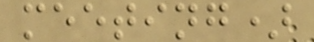meeting)
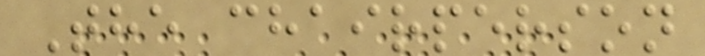The chairperson
